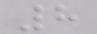8
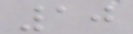10
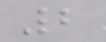2
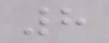8
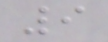9
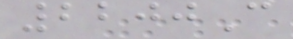2200C
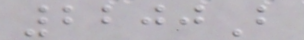2200B
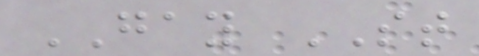GAY ST
